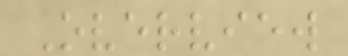Overview
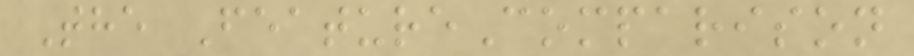The FeatureComparison
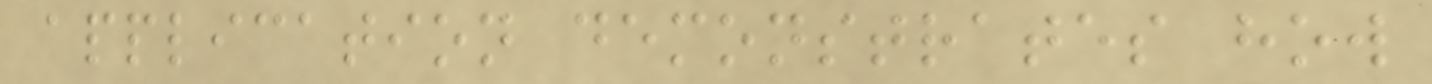application demonstrates how
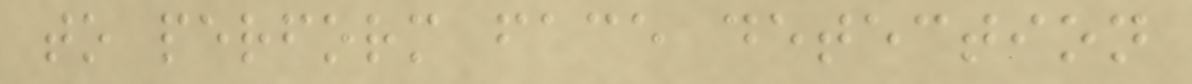to perform face detection
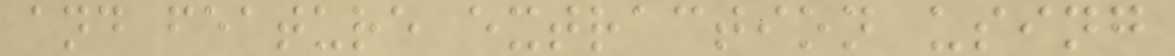and feature extraction using
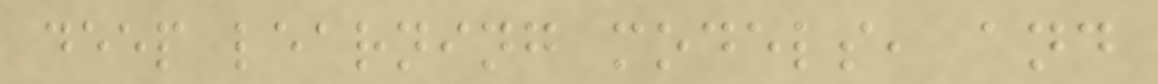deep learning models, and
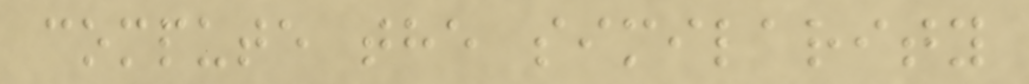compute the similarity
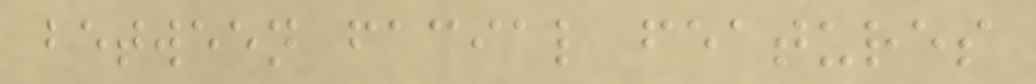between facial features
